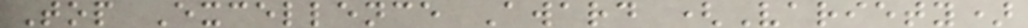Top Excellence Award (Variety)
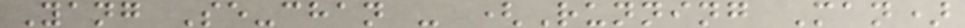Yang Se-chan - (Running Man)
